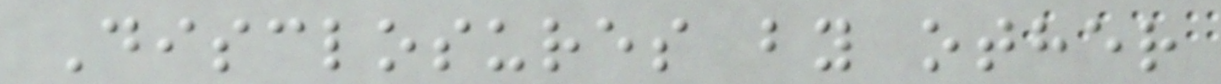Disclosures by other
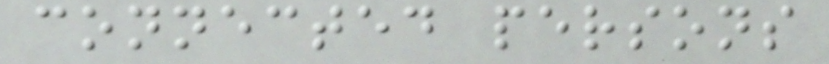connected persons
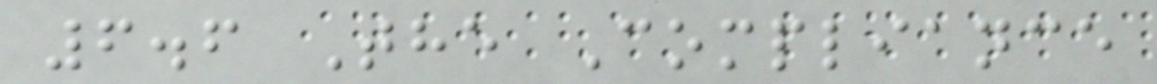6.6 The Compliance
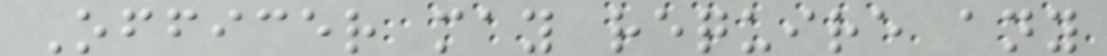Officer may require any
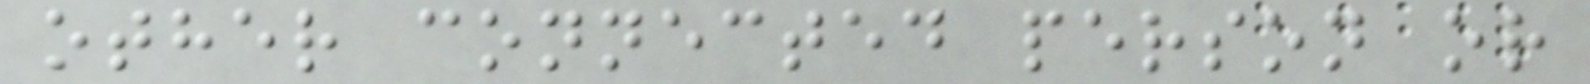other connected person or
